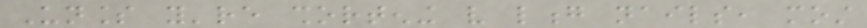Unless you're shortening very long nails, most
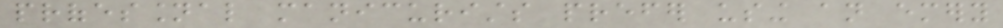professional manicurists prefer using an emery
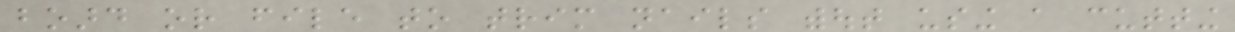board or file to trim nails without using a cutting
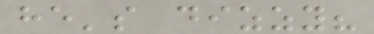he's dizzy?
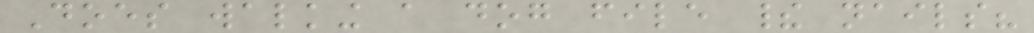Does walking a dog file their nails?
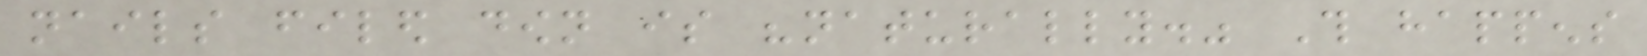nails filed down is "naturally." This happens
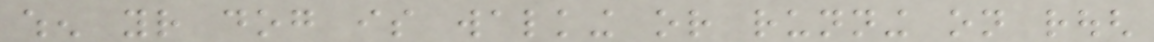when your dog is walking or running on rough
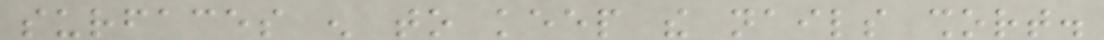surfaces enough to keep the nails short.
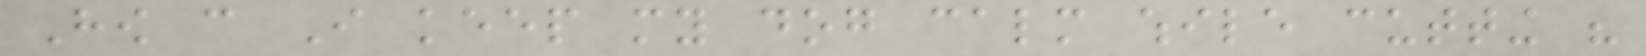How can I keep my dog calm while cutting his
